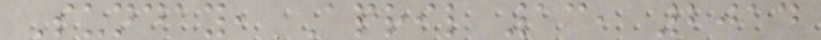Sunday, April 13, 2014
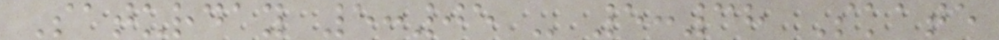Saturday 5:05 - 5:38 Skate
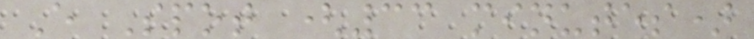E Spot (33 minutes)
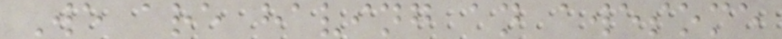We are having an awesome
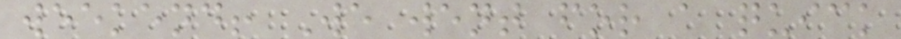weekend! We went for a quick
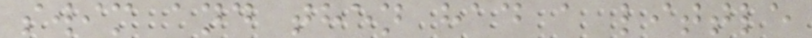swim and then had a little
